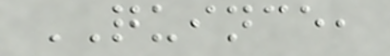QUINCE,
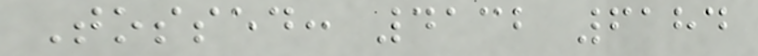Tossed: 4132 6184
